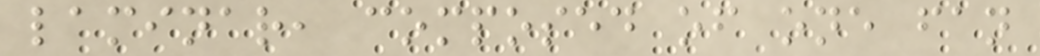laminar, composed of one fan
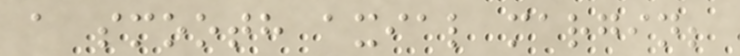a smooth axial margin;
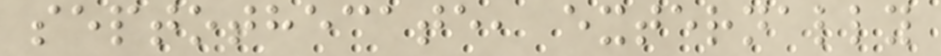septothecate, externally
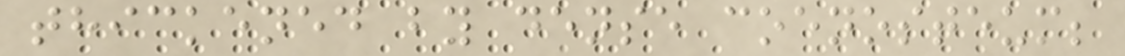thickened by dense coenosteum;
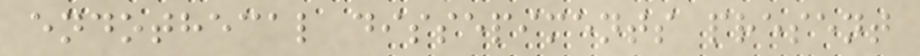endothecal dissepiments present
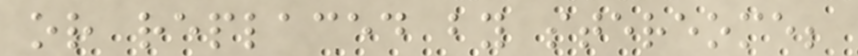or replaced by stereome;
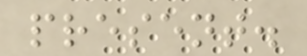present.
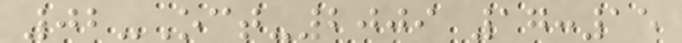02-Oct-2009 17:15
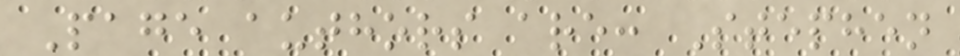Page authors are: Stephen
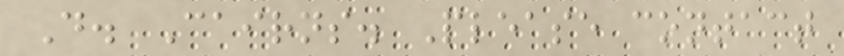D. Cairns. Please contact
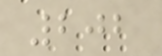202
